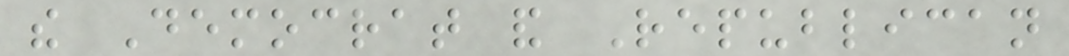the Democrat and Republican
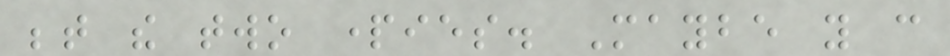between the two parties. Maybe you can
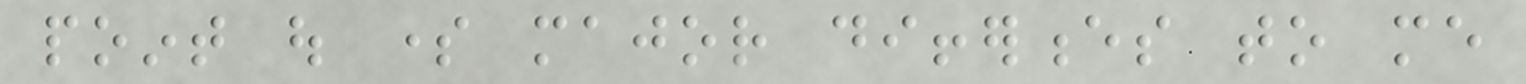point out some major differences to me
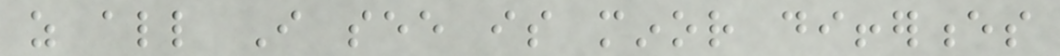as all I see is minor differences
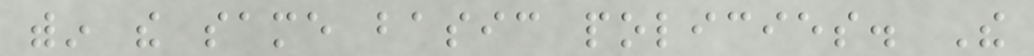within the same basic policies. The
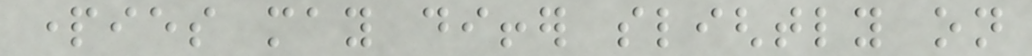parties may differ slightly on
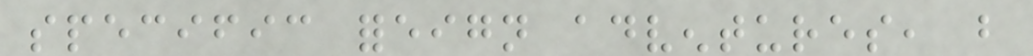specific foreign adventures, but
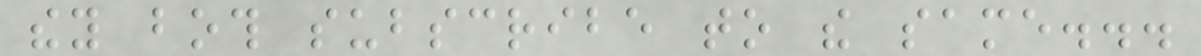they both subscribe to the same...
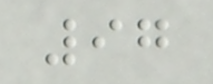97
